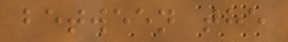between the
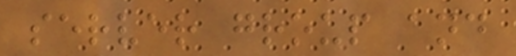server group and
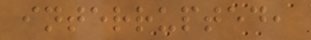interrupted,
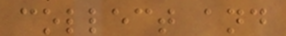collect and
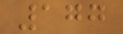177
